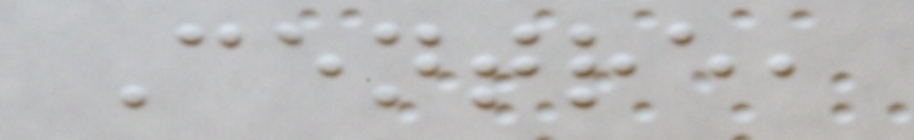Centre,
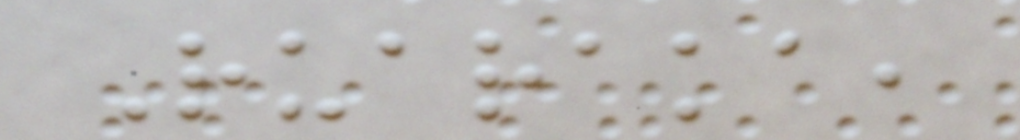Ruaraka,
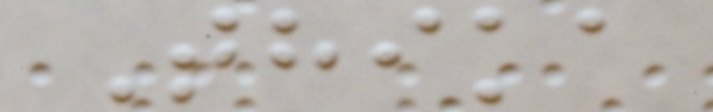Thika
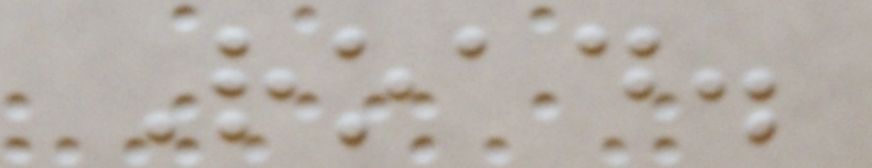Road.
